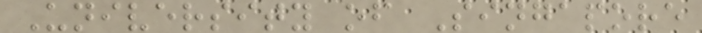University of Singapore
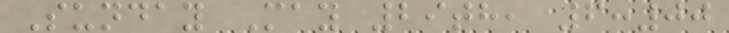Sunday May 29th, 6:00
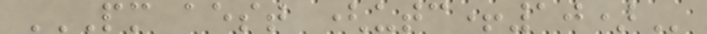PM AEST (UTC+10)
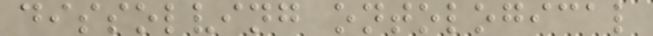dissolving ontological
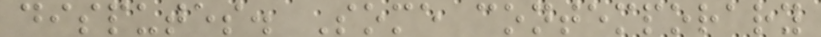disputes. Some contemporary
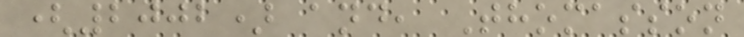(2002) and, Thomasson
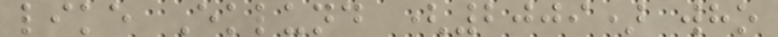like Eklund (2009) who
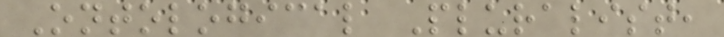Ontological Pluralist,
